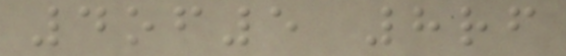4of5 8rf
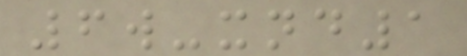6w-xnd1
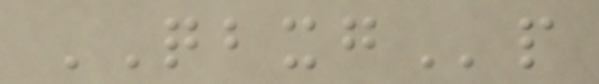QBXGp
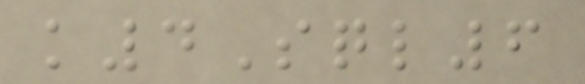k4Sql6
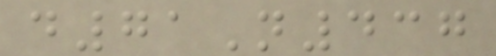d71N437
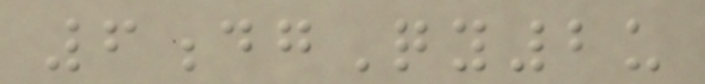6dgQy2u
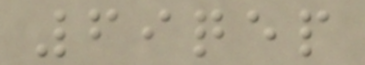69qep
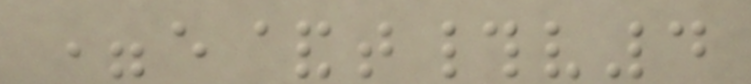=e&t#v4
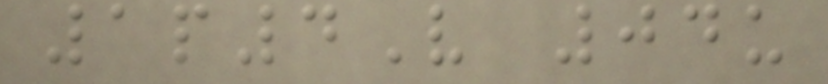1p4V 04u
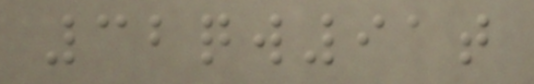32qw91t
